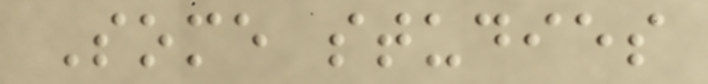Some studies
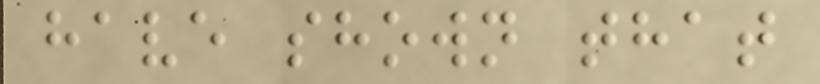have shown that
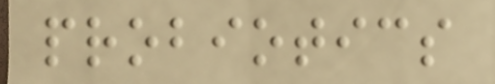probiotics
